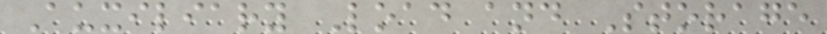Auxiliary Load and Storage
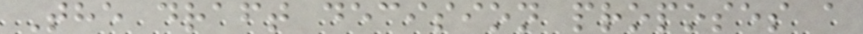The draft decision proposes a
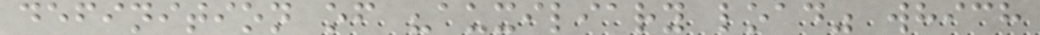definition of "auxiliary load" which
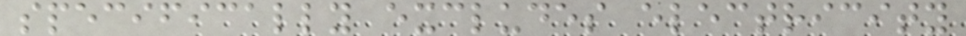specifically excludes electricity
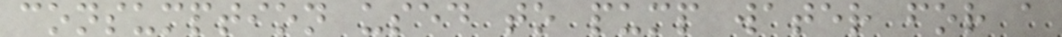consumption used to pump water for a
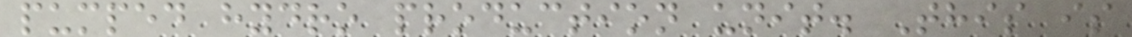pumped hydro production unit. This is
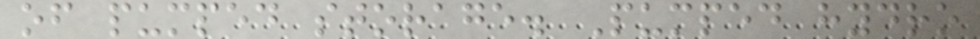of pumped storage. Pumped hydro
